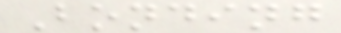Bonding
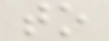to
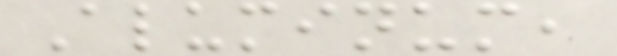Aluminum,
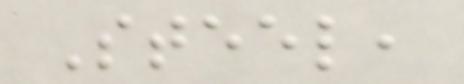Steel,
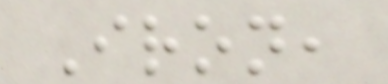Iron,
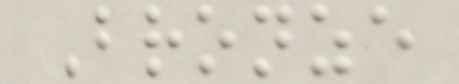Bronze
